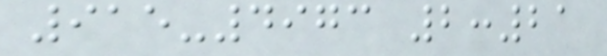915-4973 2:21
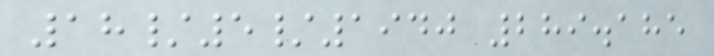18/5/1940 289.185
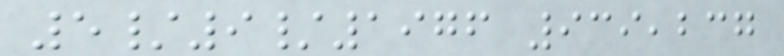5/9/1976 939,237
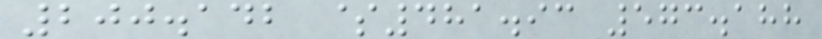200.142 $481.93 573.188
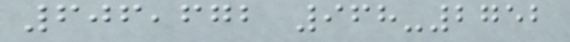606,672 968-2752
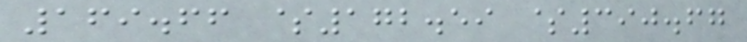169.66 $172.59 $390.67
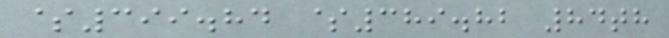$399.84 $389.82 84th
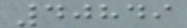40849
